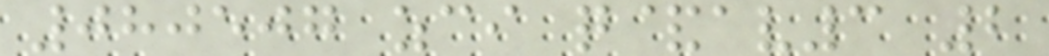080507 zci q&av3 2
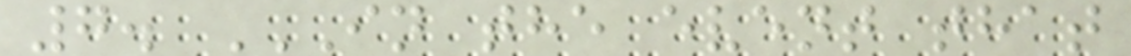7. IN THE EVENT THAT
